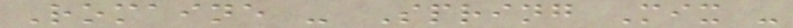Romaine - Spring Mix -
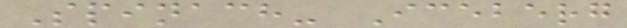Spinach- Iceberg
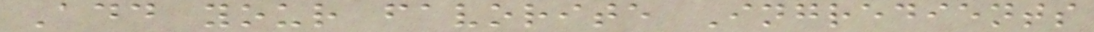Add your favorite Ingredients
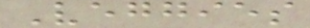Veggies
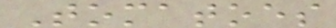Tomatoes
